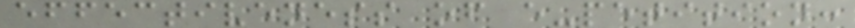effectiveness of e-petition:
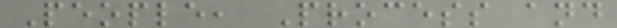People, Process and
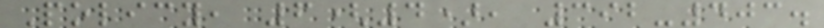Policy, 6(4), 392-403.
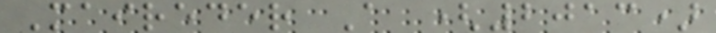Maireder A (2013)
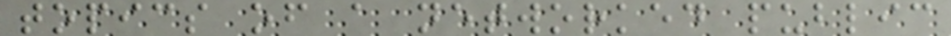topics of a networked public
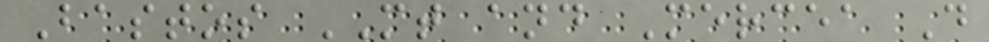Bastos MT and Mercea D
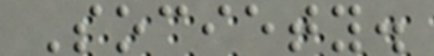Society.
